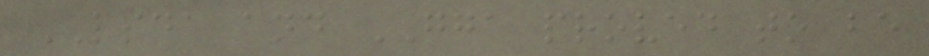LSDA and GGA proved to be
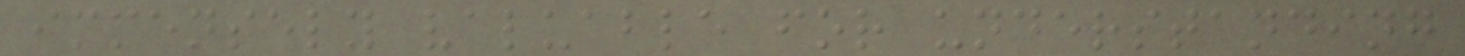immensely valuable for understanding
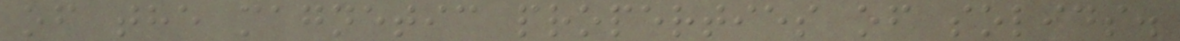of the magnetic properties of solids.
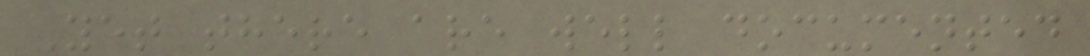Yet there are well documented
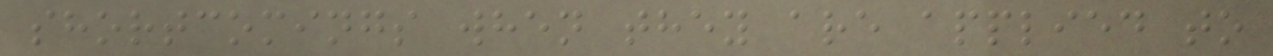shortcomings when they are applied to
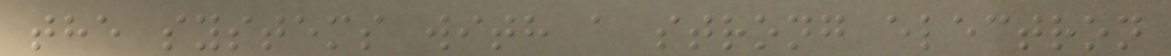the systems with a strong electron
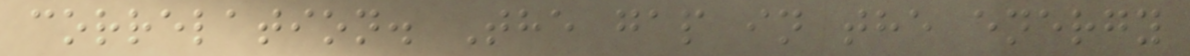correlation. The gap in the energy
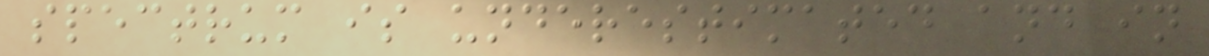spectrum is underestimated and in
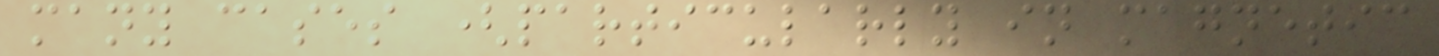many cases (particularly in magnetic
